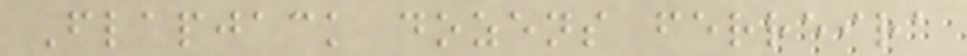Flapjack dozens ferreira
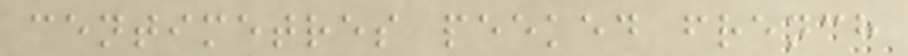centimetres peeked french
